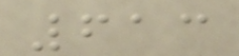613
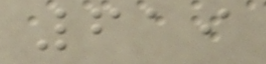619
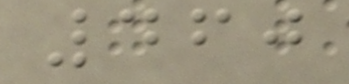460
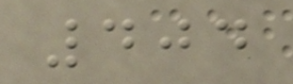404
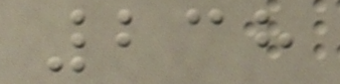238
